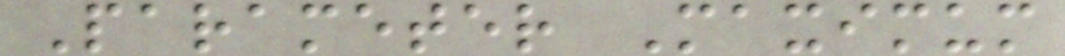Parameter Maximum
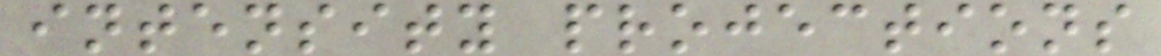intensity projections
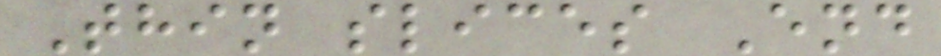Thin slices End
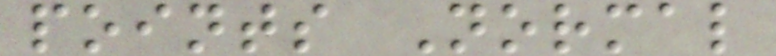points Normal
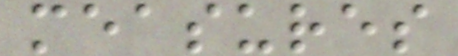measures
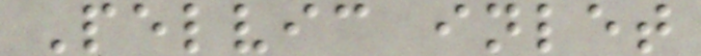Pelvic inlet
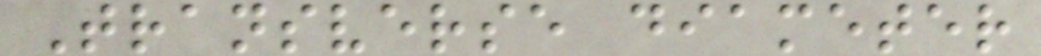Transverse diameter
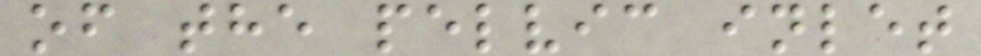of the pelvic inlet
